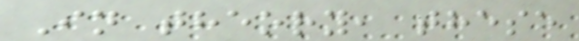In theory, these
